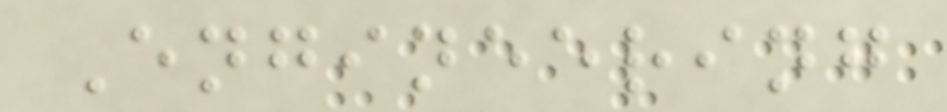Engineering
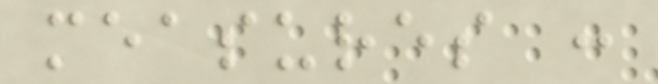measures :
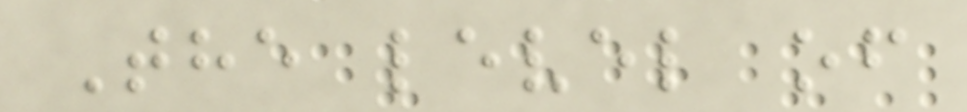The level of
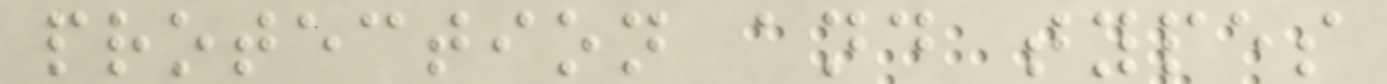protection and types
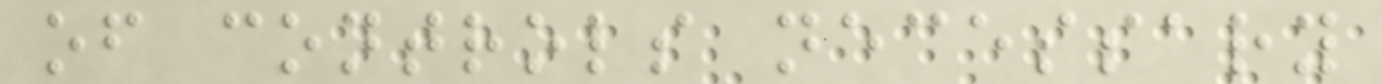of controls necessary
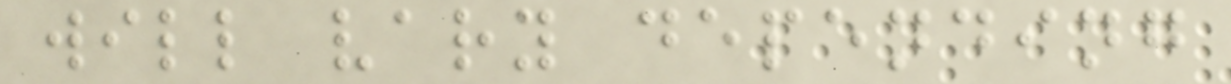will vary depending
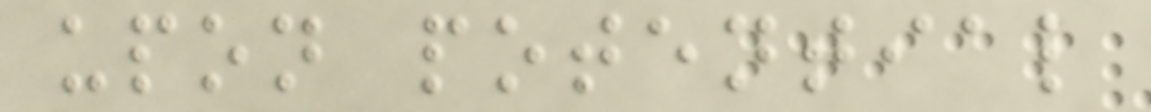upon potential
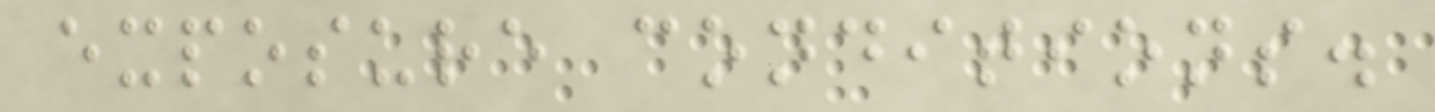exposure conditions.
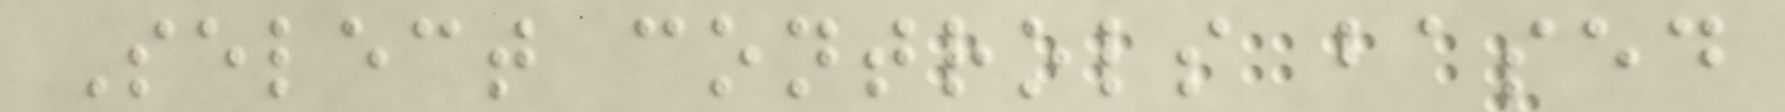Select controls based
